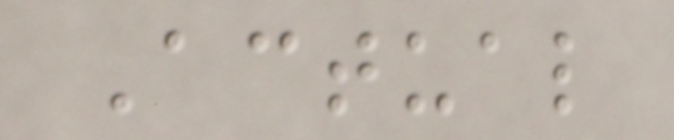Actual
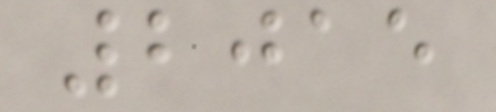2015
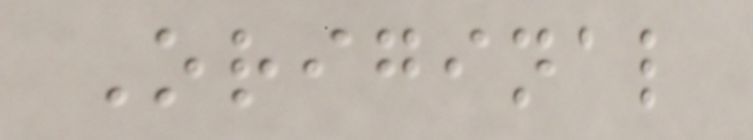Original
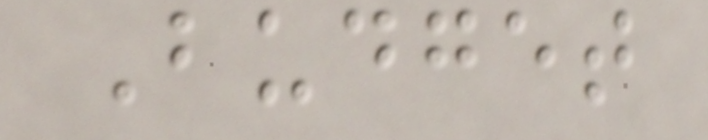Budget
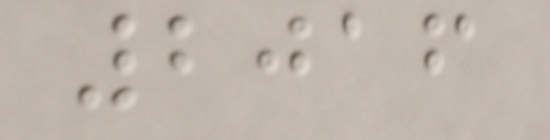2016
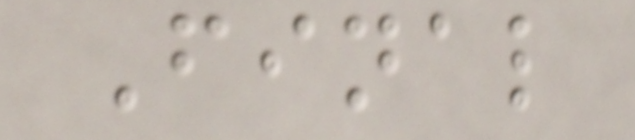Final
